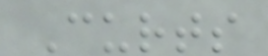Curts
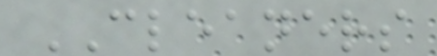CLEANERS
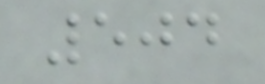504
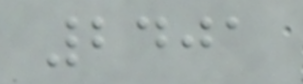2401
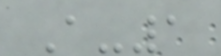A-1
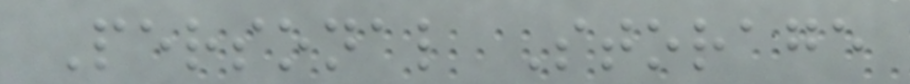Personal Storage
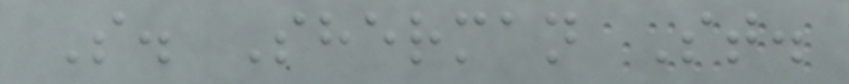S. Sherman St.
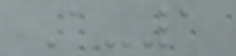A-1
